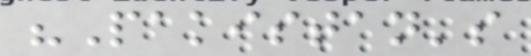"Pakistan's
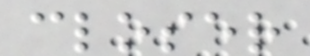closer
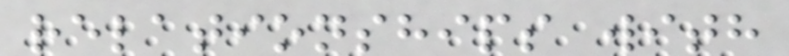relationships with
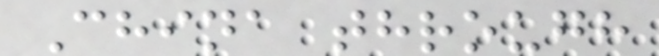China through
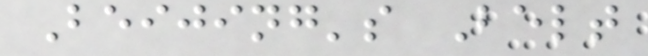Beijing's Belt
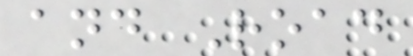and Road
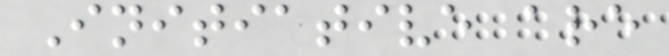Initiative are
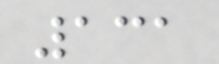131
